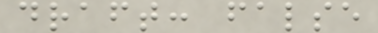draft: false
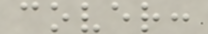cover:
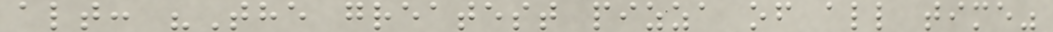alt: "The greatest pizza of all time"
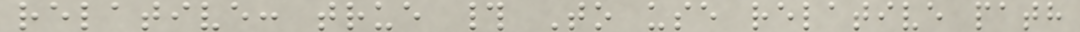relative: true # To use relative path
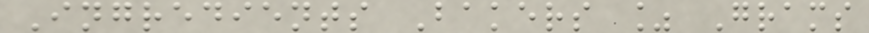Ingredients Bakers % Grams
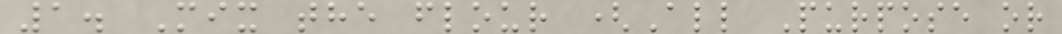1. Mix the flour (All Purpose or
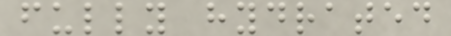fully hydrated
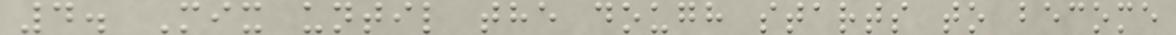4. Mix until the dough starts to become
